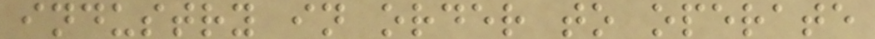industry in order to operate
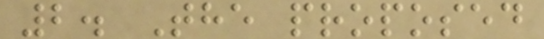2. The proposed
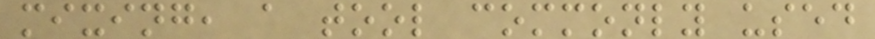mixing, a tool commonly used
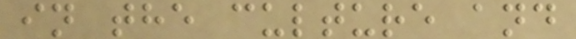in the culture and
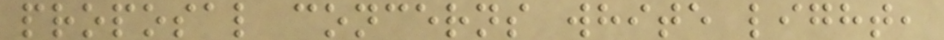proposal concerns white light,
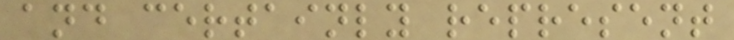and certainly represent
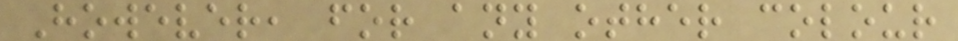However, for any other colour
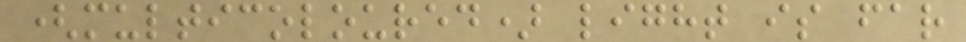(multicoloured) light is far
